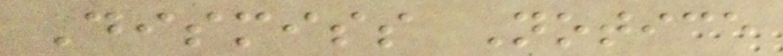Dismiss Notice
